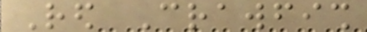Red Crawfish
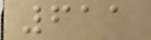611
